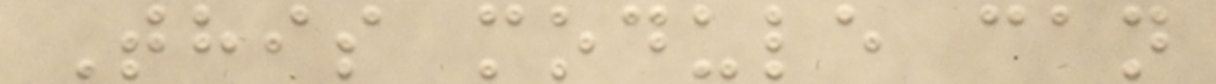This module can
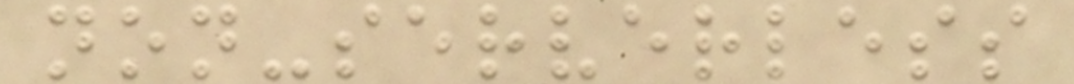non-serverless
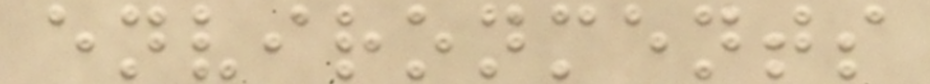environments
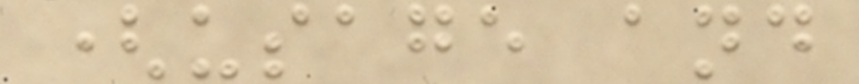(usage and
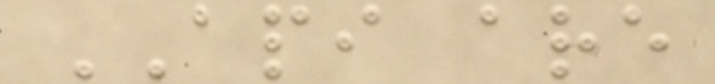API are
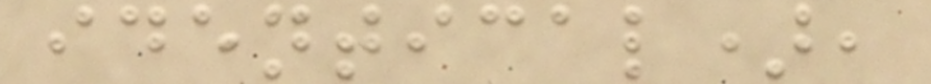identical),
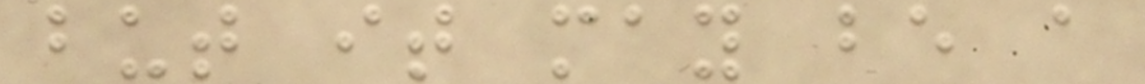but it may be a
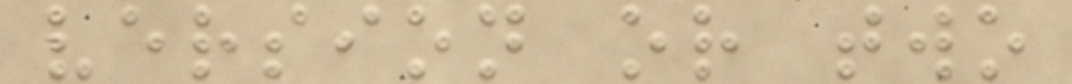version or two
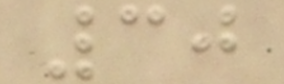30
